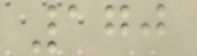170
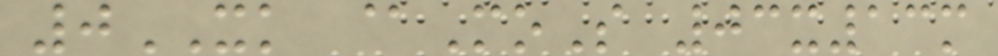0XK @MoS 03x13m
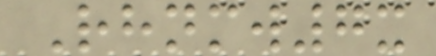Rhnmw7x
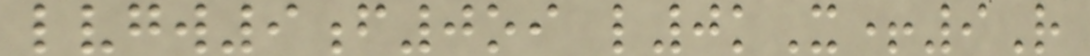lvgw9f0oi l0kX+9R
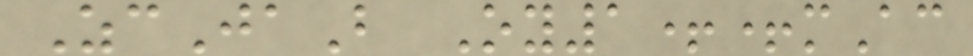ZcJaB Oy1++mAc
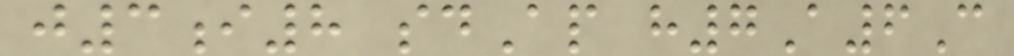j3i8 sdAp h7A6C
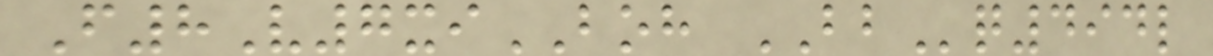F8V7xiBOH BBq494l
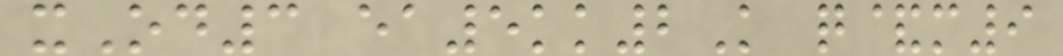xOd3 ea5kk2K q&m9
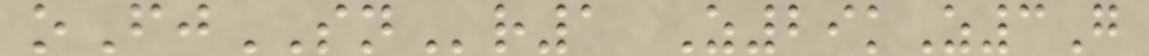oFjSNr1 Z29kZ3G
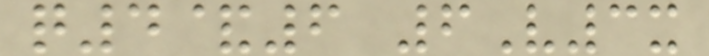q4&6 6V3x
